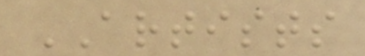ARTISTS
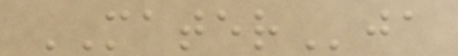MATERja
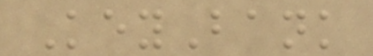KeyBank
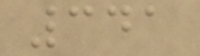341
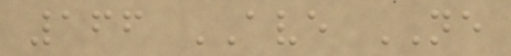166 AVE NE
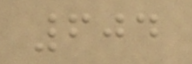604
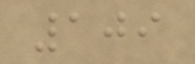109
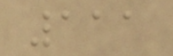111
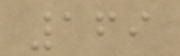169
